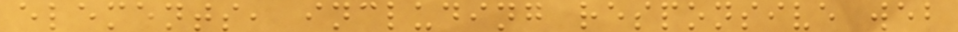elements, including responsive web
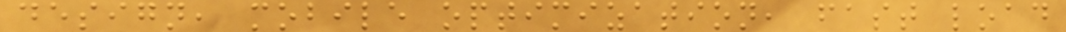design, mobile optimization, fast load
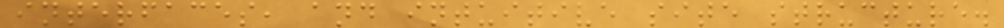interfaces, and intuitive site structure.
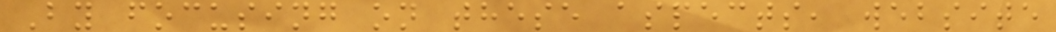By focusing on these aspects, website
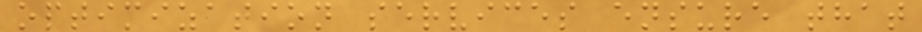optimization services ensure that
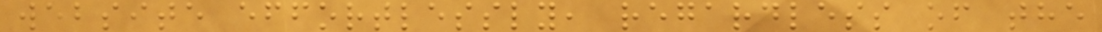website effortlessly, regardless of the
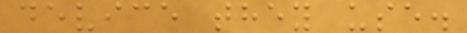device they use.
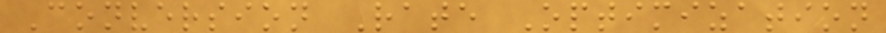Conversion Rate Optimization
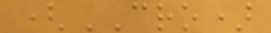(CRO)
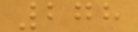278
